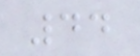44
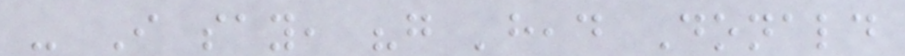- I say, "go 'head Donald
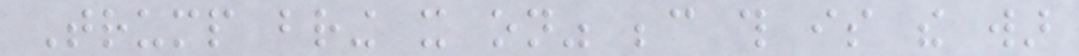Trump bring it on" because this is the war
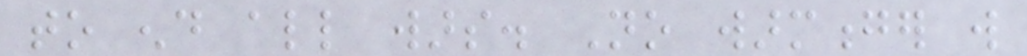to end all wars. No warmonger will
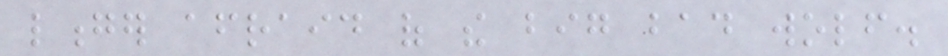longer afraid of the big bad wolf.
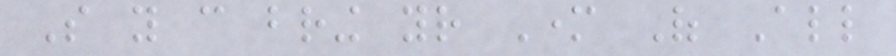So you can bring your Mother Of All
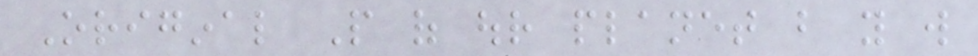Original People of our planet but you will
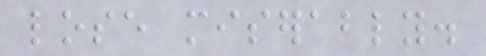lose miserably.
